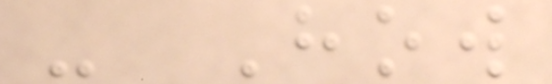- How
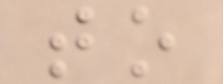to
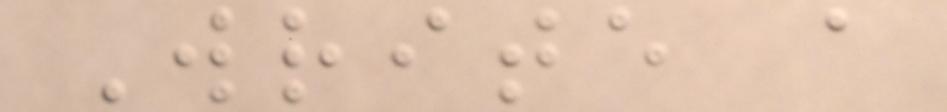Write a
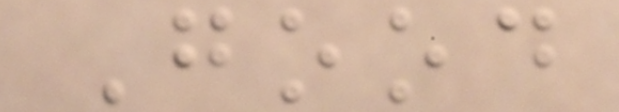Good
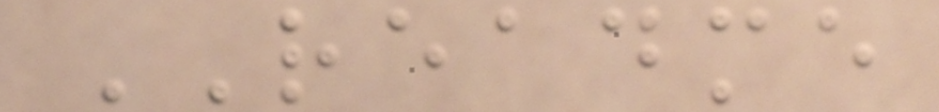README
